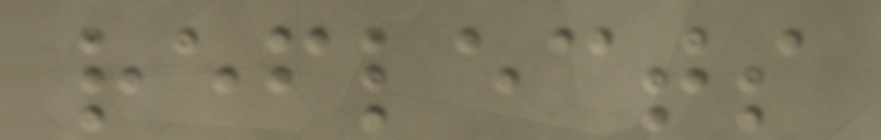reflects
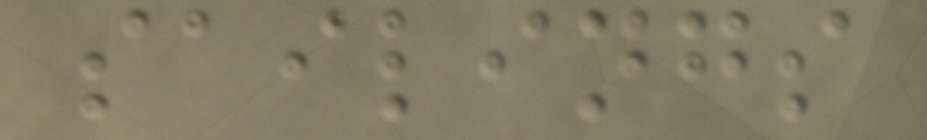sailings
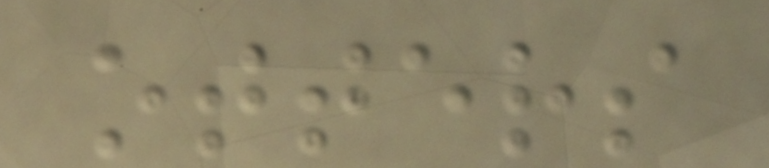otters
